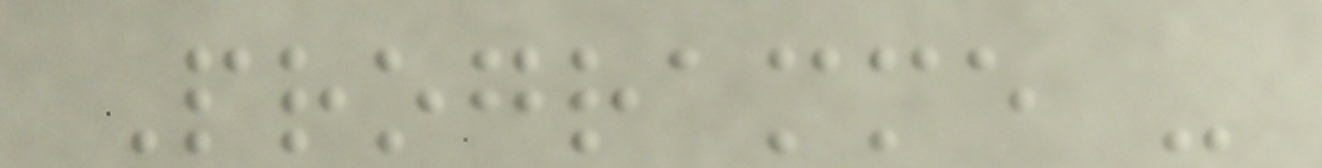Programme -
